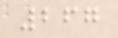267
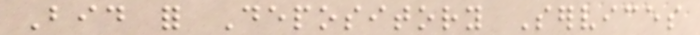Bid for Depository Services
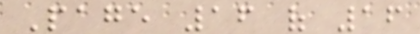Page 16 of 16
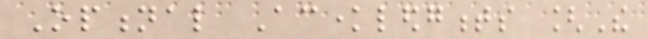Optional Acknowledgments [The
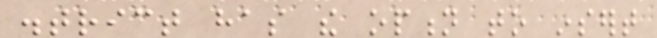district has the option to insert
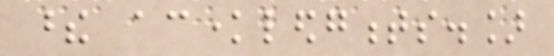these acknowledgments.]
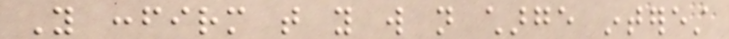You confirm that you will not charge interest
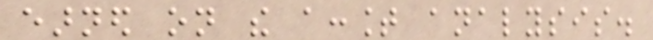earned on the account analysis.
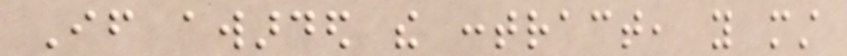If awarded the contract, you must
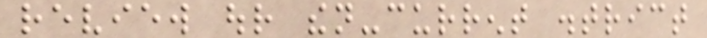review our then-current district
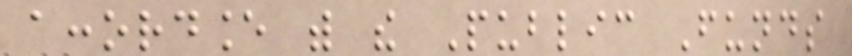accordance with the Public Funds
